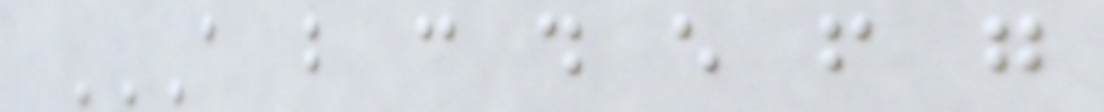A B C D E F G
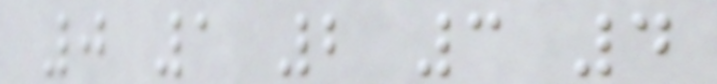0 1 2 3 4
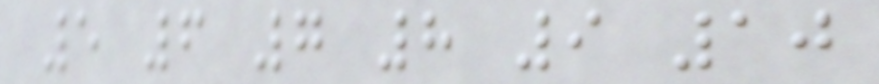5 6 7 8 9 10
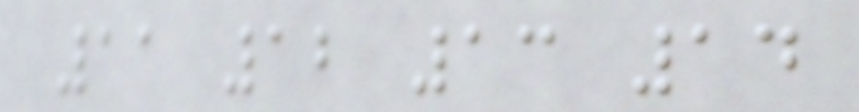11 12 13 14
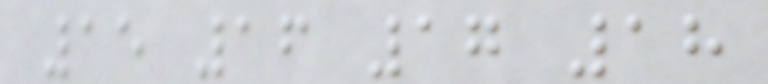15 16 17 18
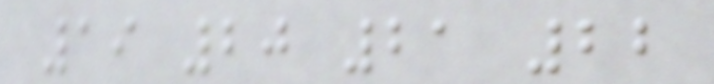19 20 21 22
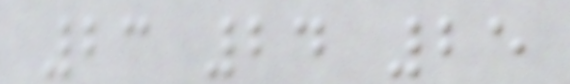23 24 25
